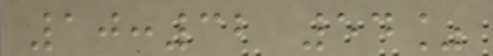10:32 54%
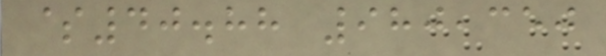$40.88 980,350
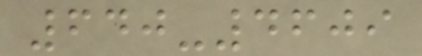640-4609
